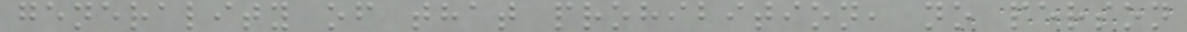generality of that prohibition, no person
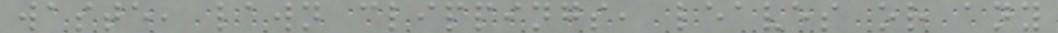waste, lawn clippings, leaves or any
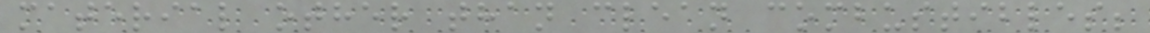material other than clean combustibles;
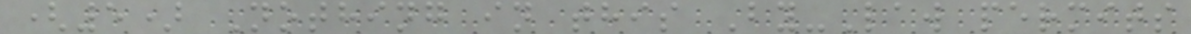(5) Nothing in this By-Law permits
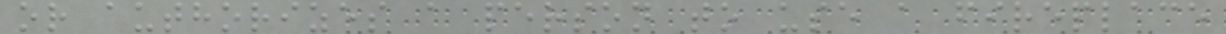or authorizes a person to use a fireplace
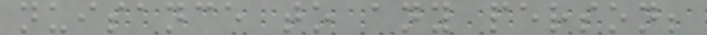nuisance to any person;
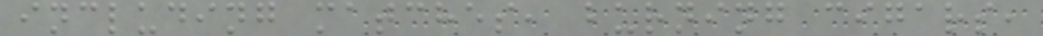including matches, burning cigars,
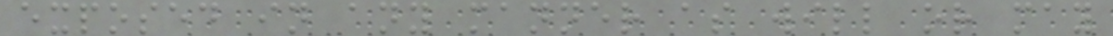exposed in any manner as will or may
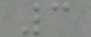3
